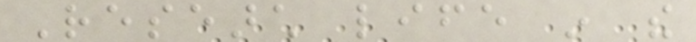Research life in the
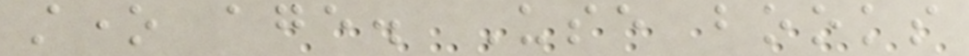stone age. Use books
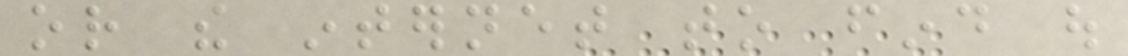or the internet to find out
